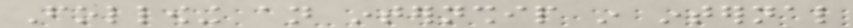Following an internship in internal
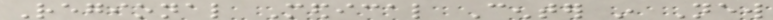Regional Medical Center in New
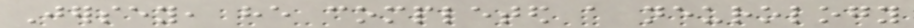Jersey, he completed a neurology
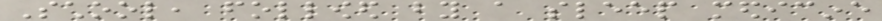School, followed by a sleep medicine
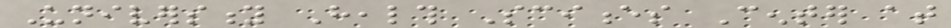University Health Sciences Center at
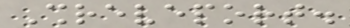Shreveport.
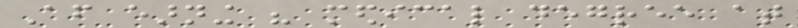After earning his medical degree at
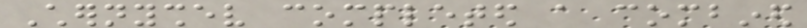Chernyshev completed a combined
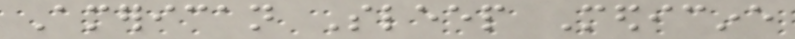American Sleep Medicine
